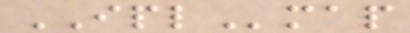IPLmap
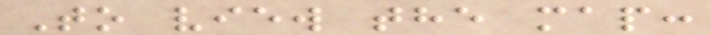To view the map:
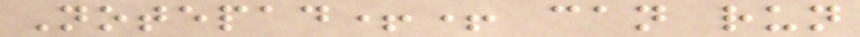Notepad++ can run
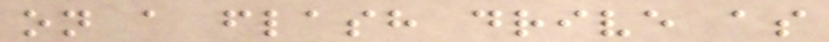on a flash drive as
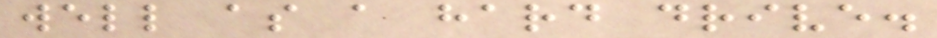well as a hard drive.
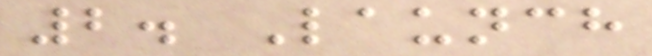2. Launch
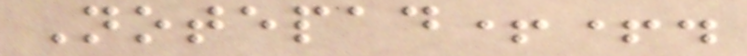Notepad++.
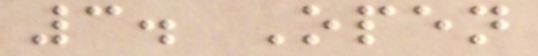3. Open
